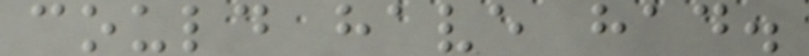could have had.
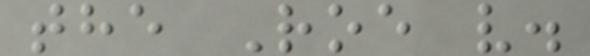the Roe v.
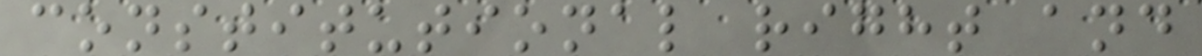constitutional right and
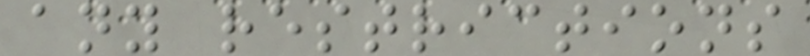any restrictions
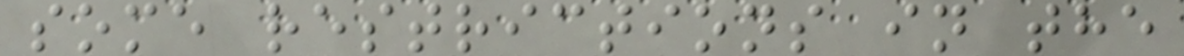some restrictions in the
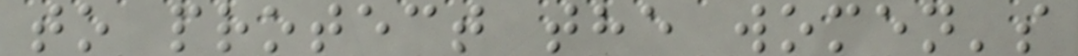to protect the women's
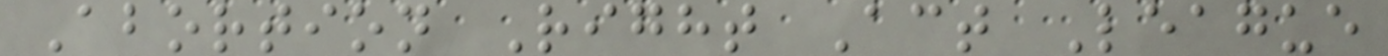Abortion Right Act League
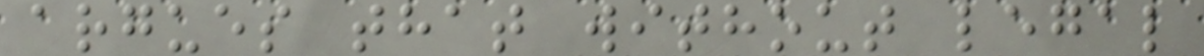argues that without legal
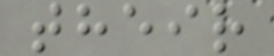their
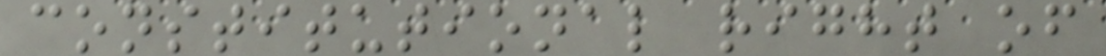constitutional right of
